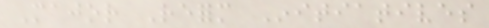Major Reform Initiatives
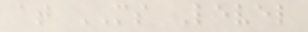at MS Level
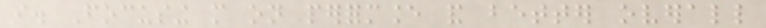i. Focusing more on performance and better overall
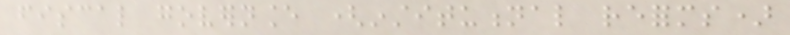fiscal governance (institutional reforms)
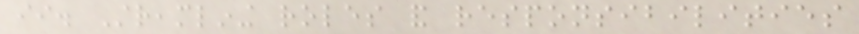ii. Streamlining roles and responsibilities
